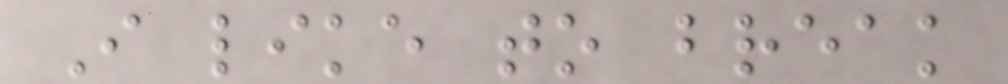I like to break
